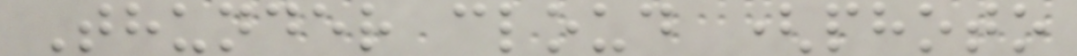Thunder cloud (photo
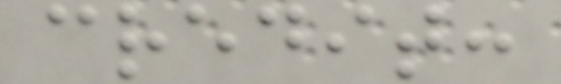credit:
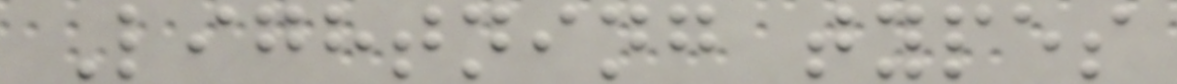Lightning types
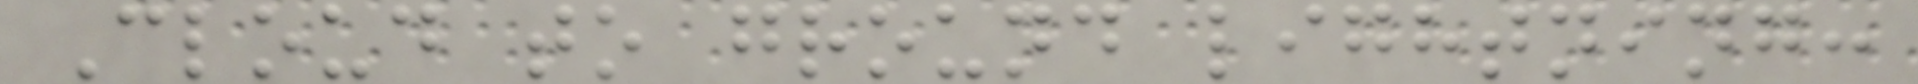Cloud to ground lightning:
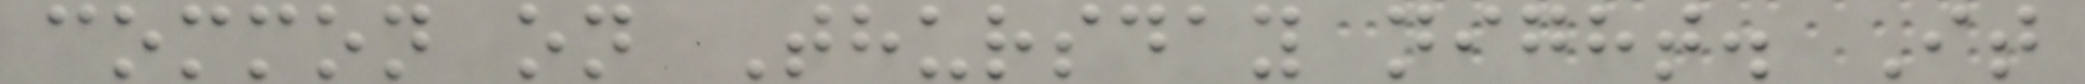common on Thursday night. It
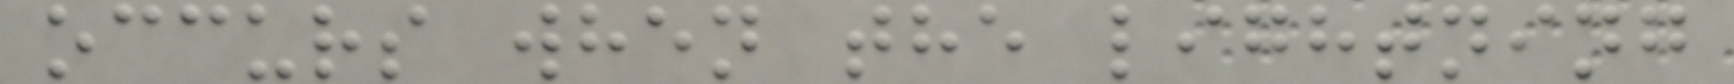occurs when the lightning
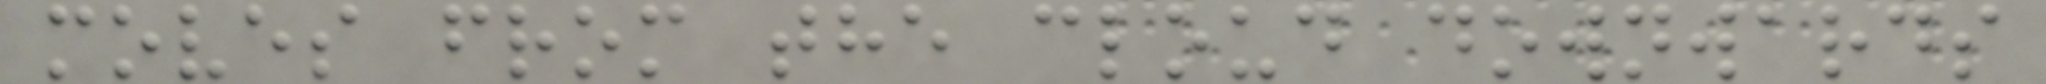moves from the cloud downwards
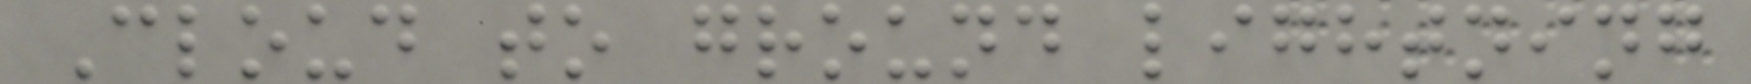Cloud to ground lightning
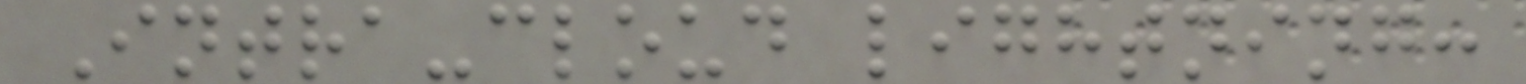Intra-cloud lightning:
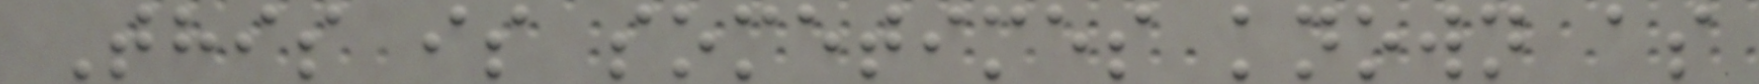This is sometimes known as
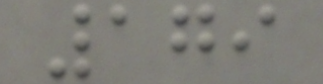179
